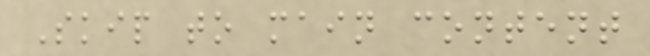Skip to main content
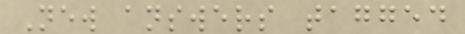New answers tagged
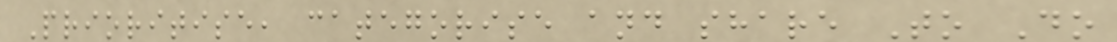Prioritise, categorise and share To Do
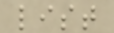list
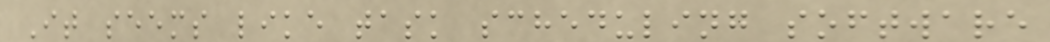It seems like task scheduling software
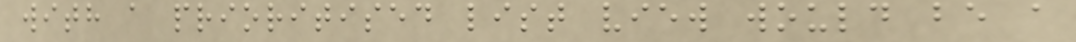with a prioritised list view would be a
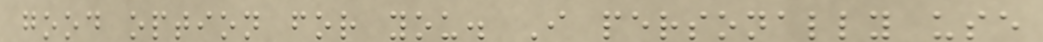good option for you. I personally use
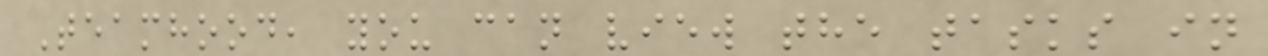Teamhood, you can view the tasks in
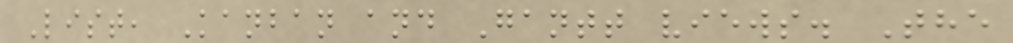List, Kanban and Gantt views. The
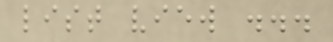list view ...
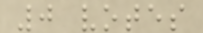0 votes
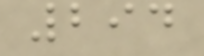294
